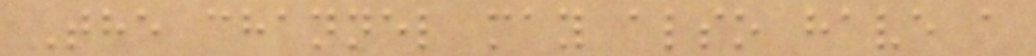The channel may also have a
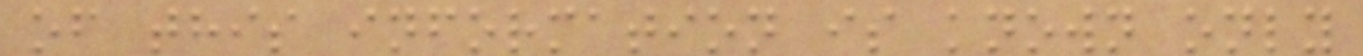of this information is known only
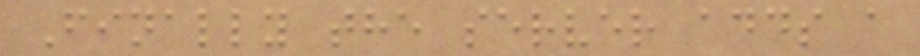Finally the server adds a
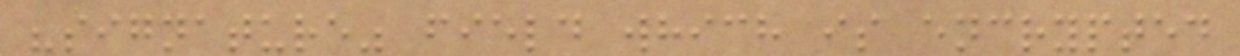"signature" field which is encrypted
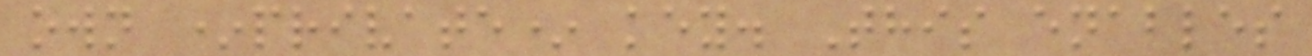own *private* key. This enables
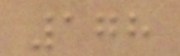178
